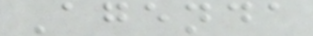Agenda
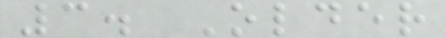3. Older
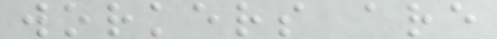workers are
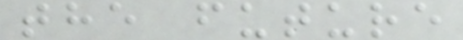the future
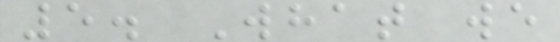5. What we
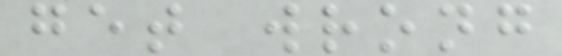get wrong
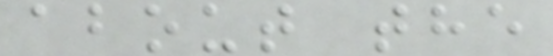about the
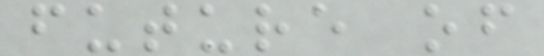future of
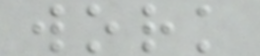work
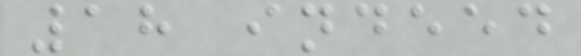18 indeed
